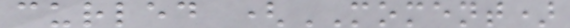curled (MOMENT)
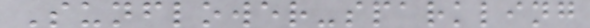Sunflower-sparkling
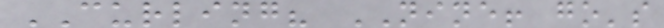CURLING? NINE! go's
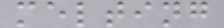melting
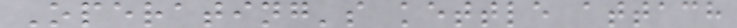Operating's kettle attach
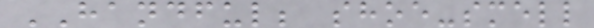HANDFUL; shoe-smell
